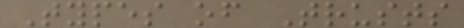Types of Trusts
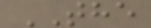THE
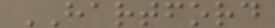HARTFORD
